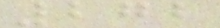272
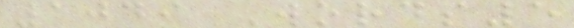1049 Words5
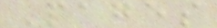Pages
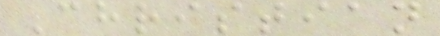Christian
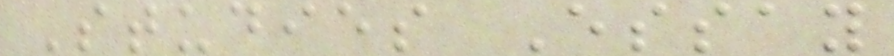Studies Essay
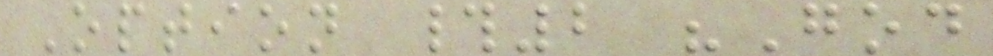Option #2 "God
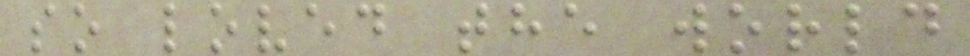so loved the world
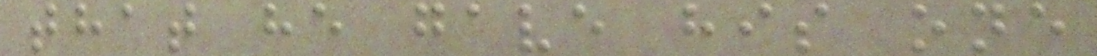that he gave his one
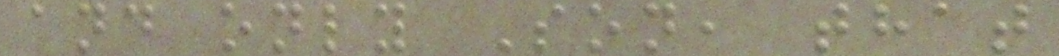and only Son, that
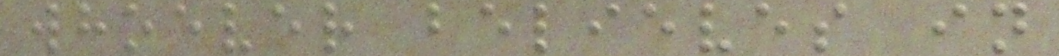whoever believes in
